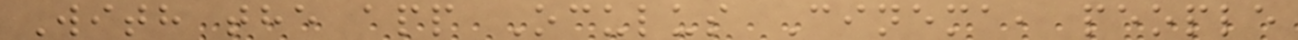With the app Oculus Cinema, people
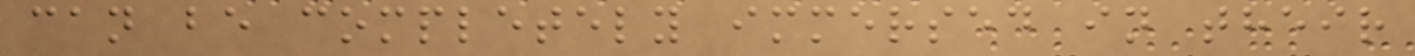can be completely immersed in their
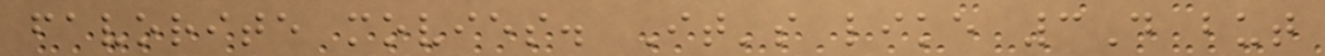favorite movies. It's like 3D but
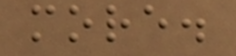more.
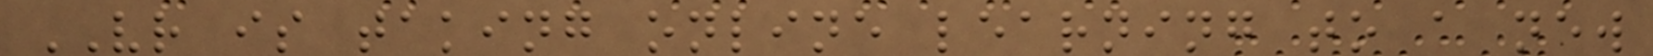VR is taking online learning to a new
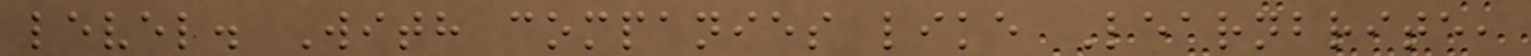level. With companies like Learnbrite,
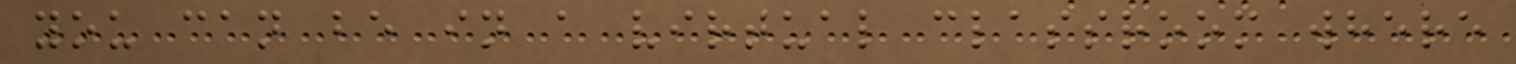you can be in a virtual classroom where
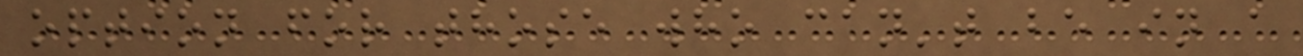option for those who can't be in a
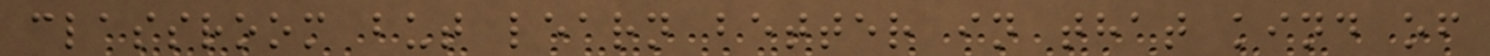classroom but learn better in that kind of
